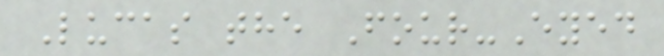Lucas the Four-Eyed
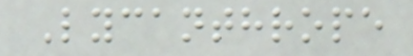Lycanthrope
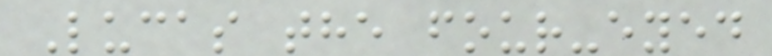Lucas the four-eyed
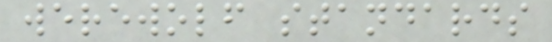werewolf standards
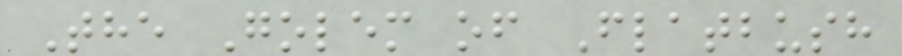The Golem of Flatbush
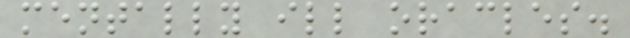mentally ill oracles.
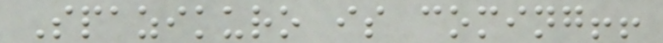Spazikuro is coming!!
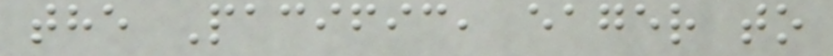the Pacific, eager to
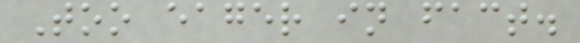Too eager in fact.
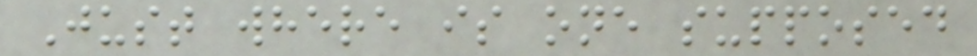Just where is one supposed
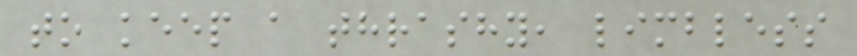to keep a thrashy, limbless
